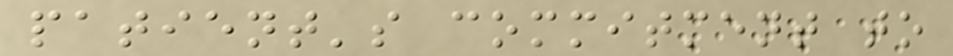patient's commitment to
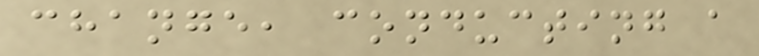change, conducting a
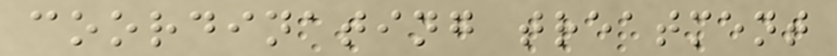coordinating treatment
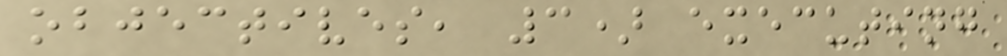objectives, 3) executing
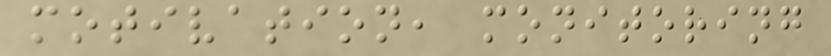motivation, monitoring
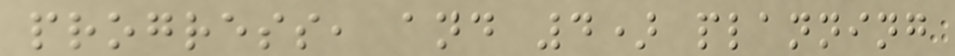progress, and 4) planning
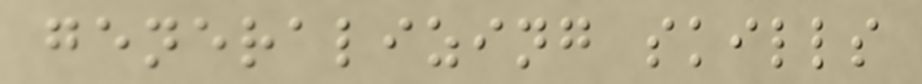generalizing skills
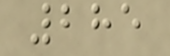285
